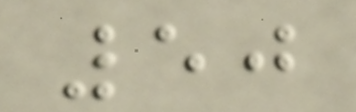50
